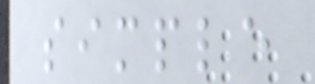simple
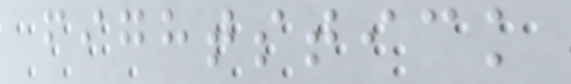fightstick
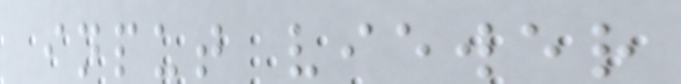input viewer
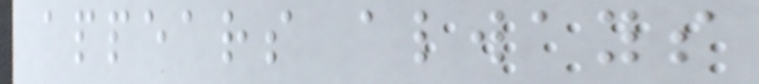appears always
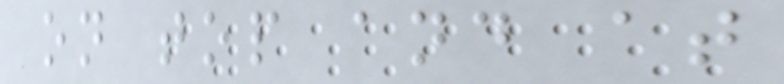on top and at
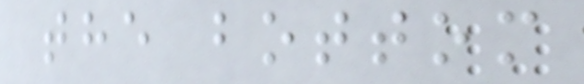the bottom
